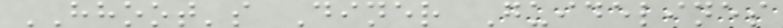HHOOT's Diner Guidelines
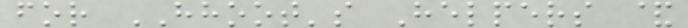for HHOOT's Helpers &
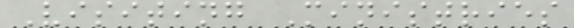Visiting Ministries
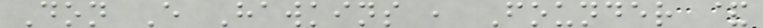Don E Hawkins , Founder &
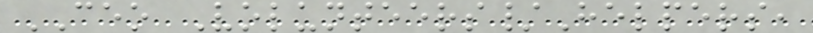CEO Volunteers/Helpers,
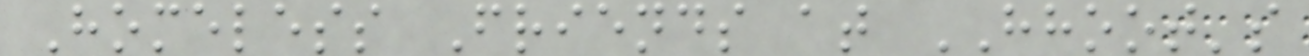Homeless Friends at HHOOT's
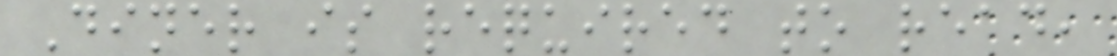Diner is required to read,
